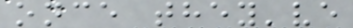once they've
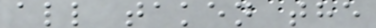all taken the
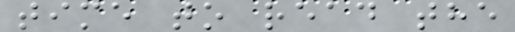time to read the
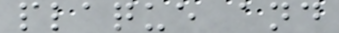plaque and
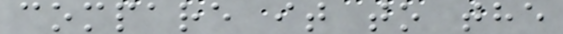compare it to the
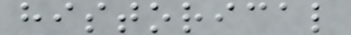historical
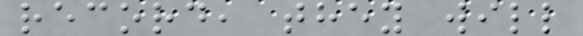record, they will
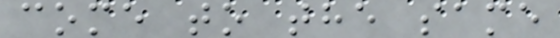come to the same
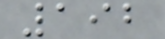192
